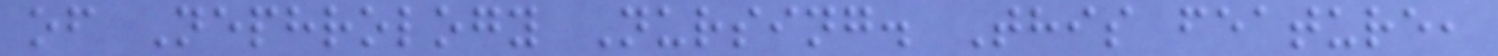of Nephrology Nursing. This feature,
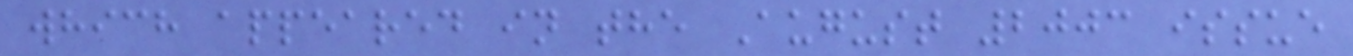which appeared in the August 2003 issue
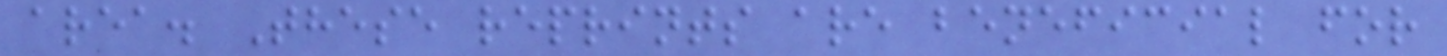area. These reprints are beneficial for
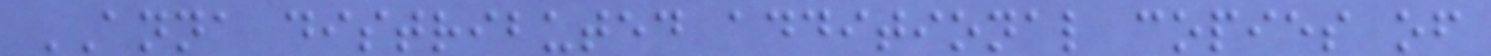ANNA distributed additional copies of
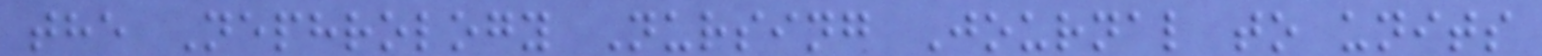the Nephrology Nursing Journal to units
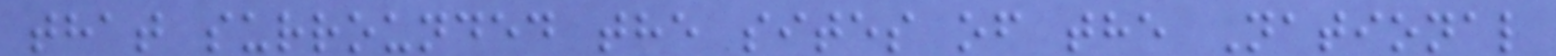that surrounded the sites of the National
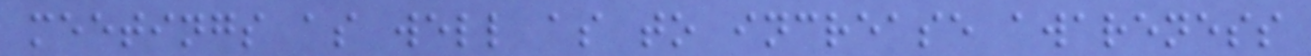meetings as well as to increase awareness
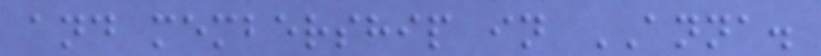and membership in ANNA.
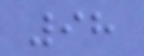98
